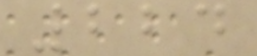224
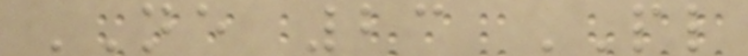NE 23 PL
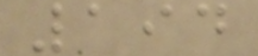194
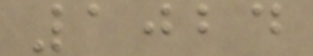1024
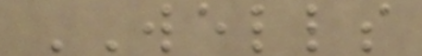WELLS
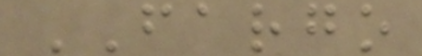FARGO
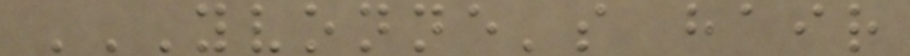YVONNE'S HAIR
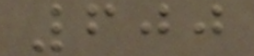600
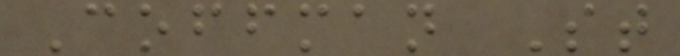Coffman St
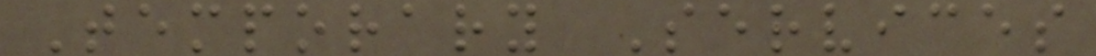Temporary Services
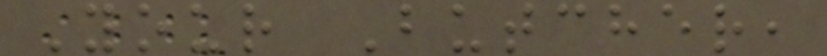Your Butcher,
